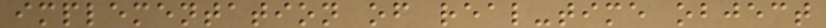implementation of real-time object
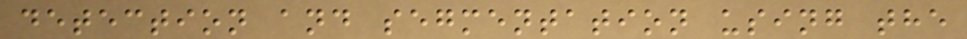detection and segmentation using the
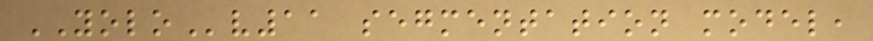YOLOv11 segmentation model,
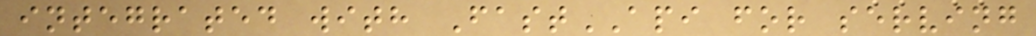integrated with FastAPI for serving
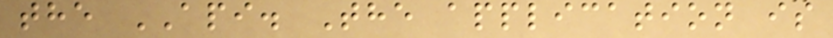the API. The application is
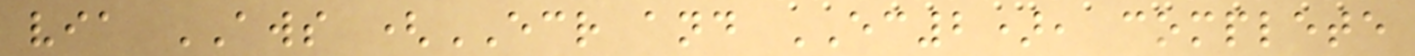via AWS (ECR and EC2), complete
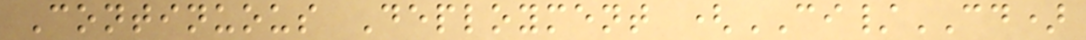Continuous Deployment (CI/CD)
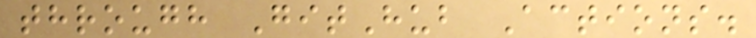through GitHub Actions.
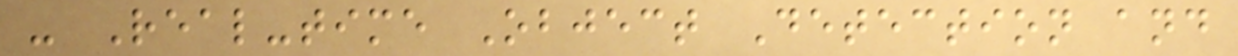- Real-time Object Detection and
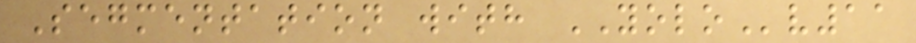Segmentation with YOLOv11
